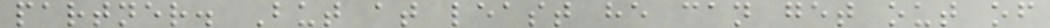partner. But at least he can get out of
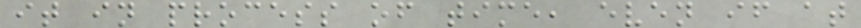it in process of time, even if at
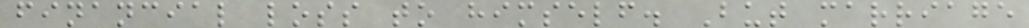financial loss to himself. But marriage
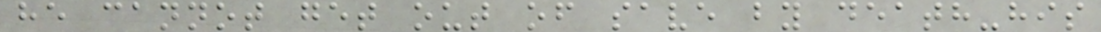he cannot get out of save by death-his
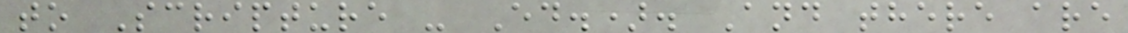to Scripture - Ed.). And there are
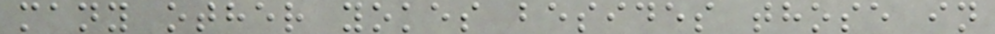many other yokes besides those in
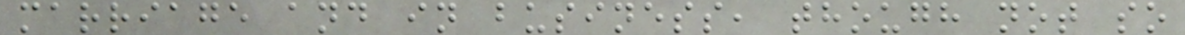marriage and in business, though not so
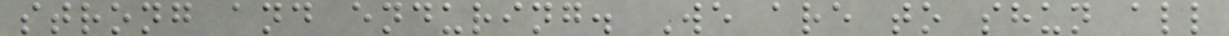strong and enduring. We are to shun all
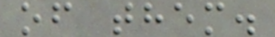of them.
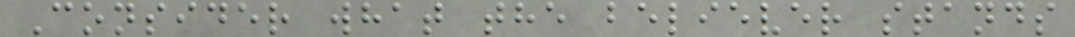Consider what the believer stands
